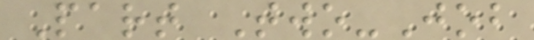Part Two-Job
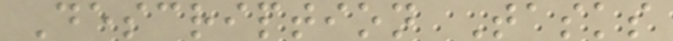Description Tasks
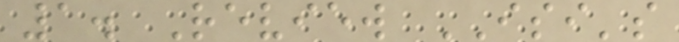1. Review ISI's
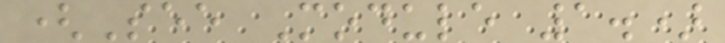(See Module 1.)
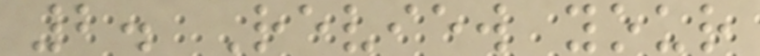2. Review your
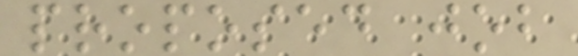proposed job
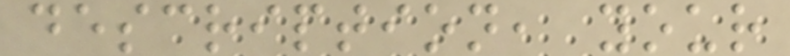description, your
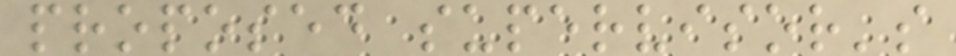proposed supervisor's
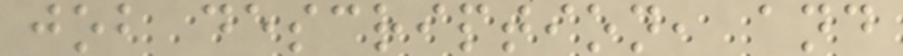job description, and
